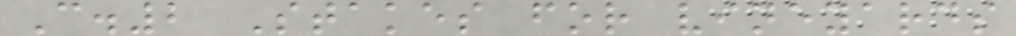C.2 Stakes for vineyards
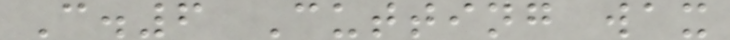C.6 Cutting wax
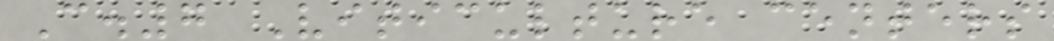C.7 Viticulture centers
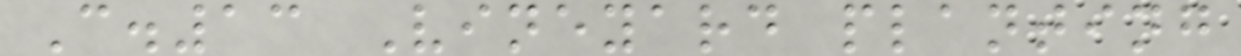C.13 Vineyard planting
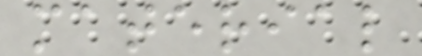material
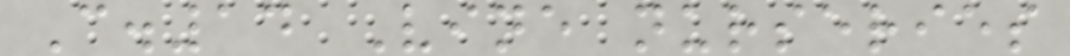C.14 Vine nurseries
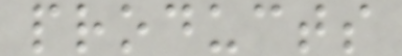products
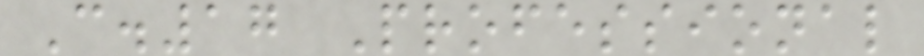C.17 Professional
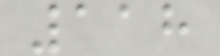118
